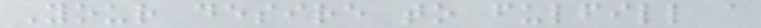Your desire to fulfill a
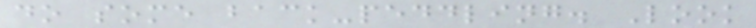do some back-peddling. Look
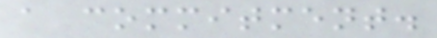a commitment.
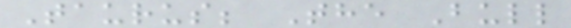Taurus; The Bull
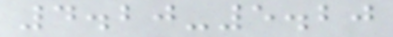4.20-5.20
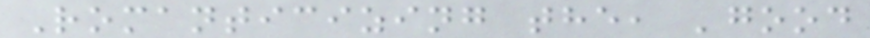Romanticizing the, 'good
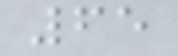65
